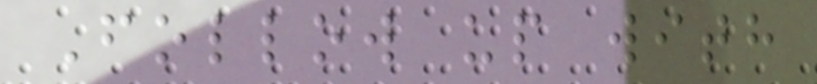Follow up with
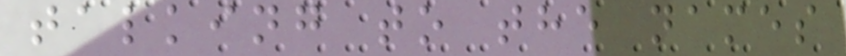talking to the names
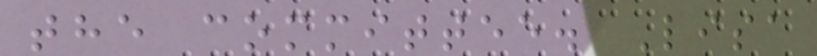the committee. Lisa
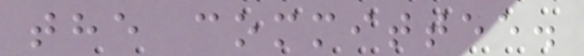the committee.
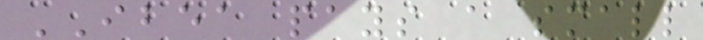IBEA pays a small
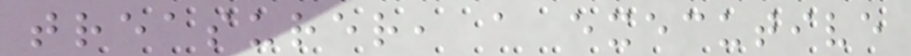treasurer, a executive
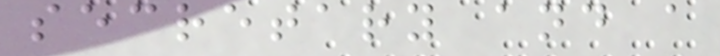secretary and a
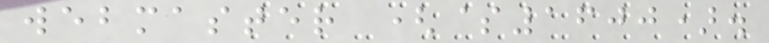webmaster ($1600).
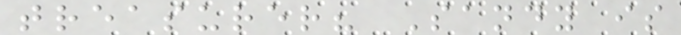treasurer? Sandy is
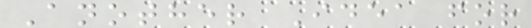Another Idea for
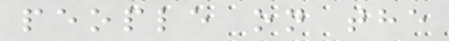people on the
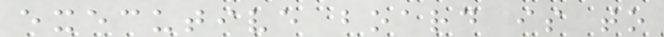executive board is to
